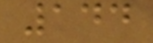144
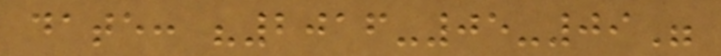date: "2016-05-09"
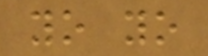yo yo
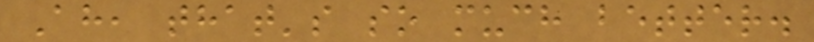Ah, that's so much better.
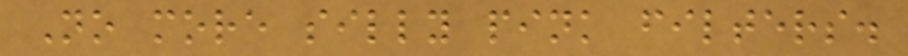No more silly pink filters.
